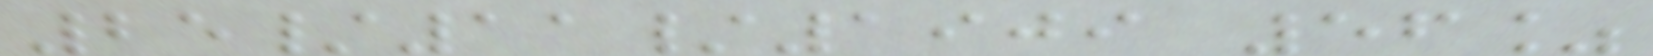25/11/1909 56%
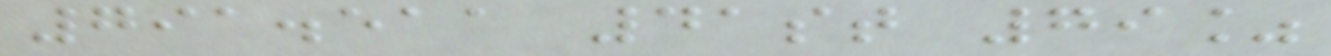791.511 41st 79%
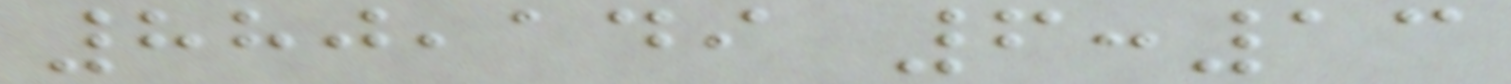880,149 6:13
